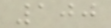100
